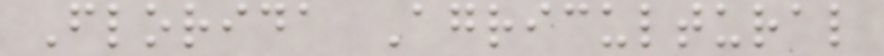Florida Agricultural
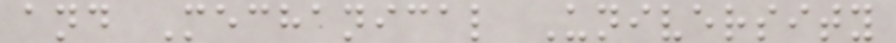and Mechanical University
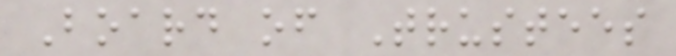Board of Trustees
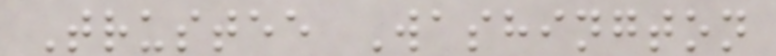Trustee Washington
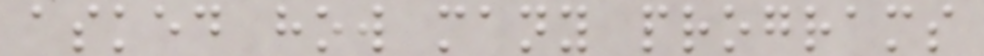asked how many programs
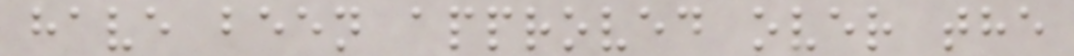have been approved over the
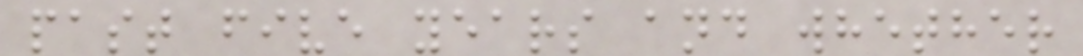past five years and whether
